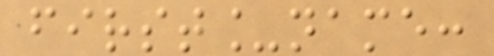first_name:
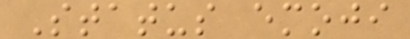Status emoji
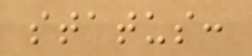status:
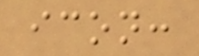icon:
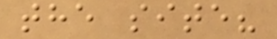the site?
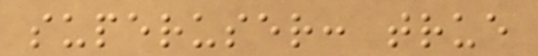superuser: true
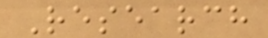Research
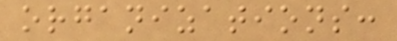organizations:
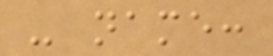- name:
